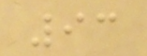93
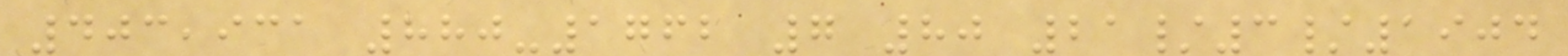403,931 880-1762 7 80 21/3/1904
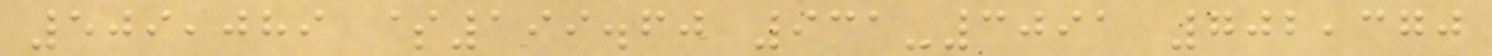509,089 $199.60 931-3091 702,370
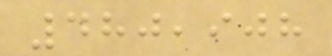480,908
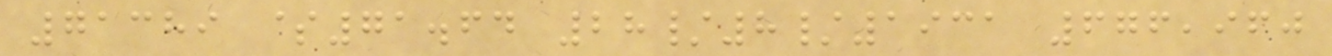71389 $71.64 28/8/1931 676,960
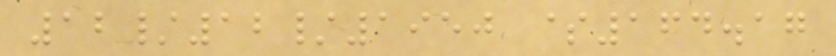12/12/1950 $164.17
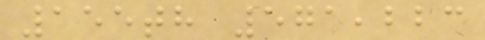155th 571,223
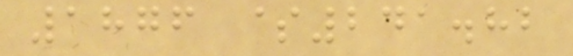1876 $241.82
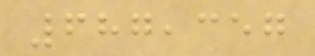687,357
